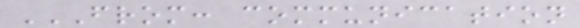FROM: COMMUNICATION
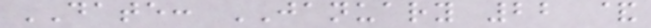DATE: JANUARY 22 &
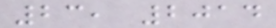23, 2014
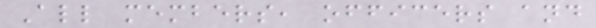All members, officers and
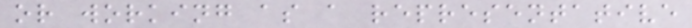or working as a representative
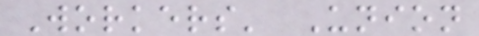Workers' Union
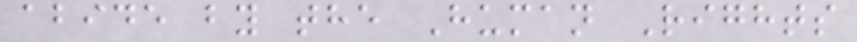abide by the Human Rights
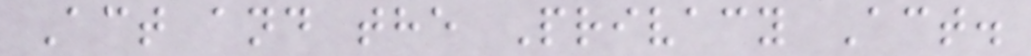Act and the Privacy Act.
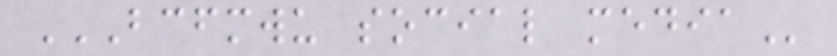BCFMWU SOCIAL MEDIA
